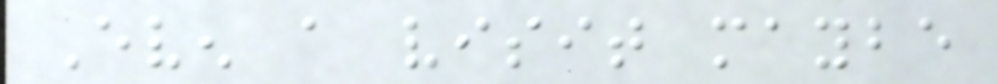Even a visit maybe
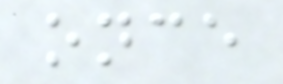once
